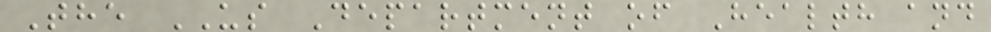The US Department of Health and
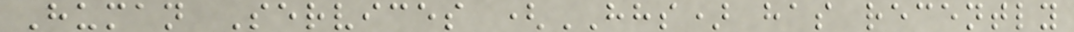Human Services (HHS) has recently
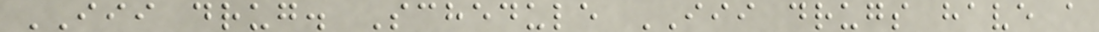III drug. Schedule III drugs have a
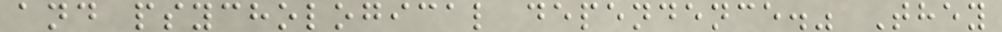and psychological dependence." They
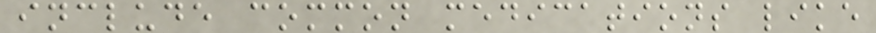include common medications like
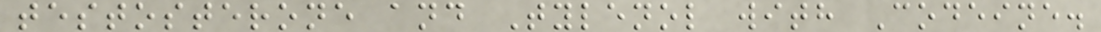testosterone and Tylenol with Codeine.
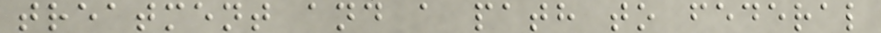treatment and a path to federal
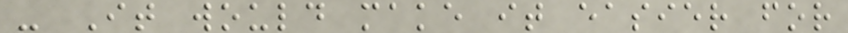- It would make it easier for
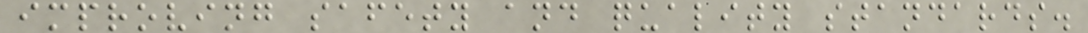improving safety and quality standards.
